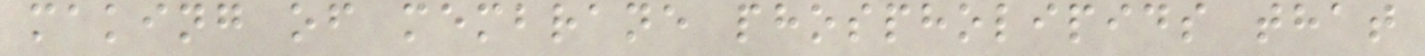making of membrane phospholipids that
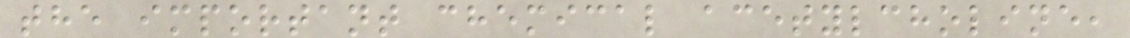the important chemical acetylcholine,
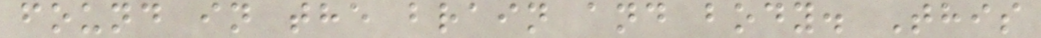found in the brain and body. This
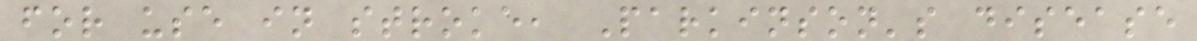for use in stroke, Parkinson's disease
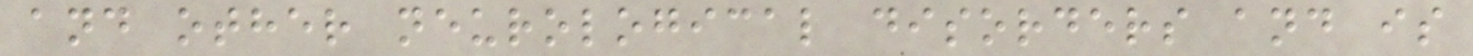and other neurological disorders and is
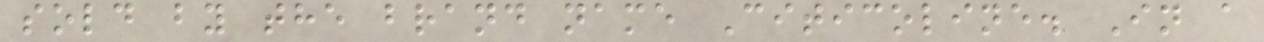sold by the brand name Citicoline. In a
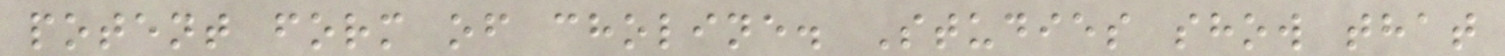potent form of choline. Studies show that
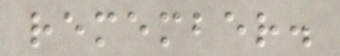remember.
